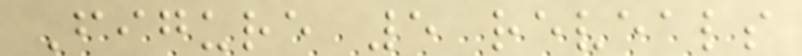Figure 5 reveals
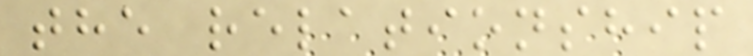the relationship
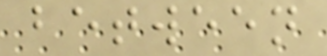between
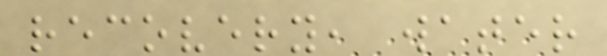recovery, water
